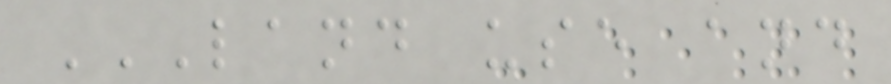LAND USE AND
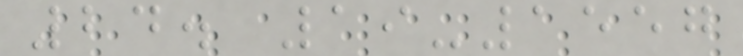24. 19-1557
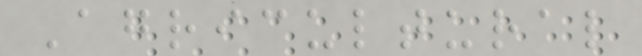Agricultural
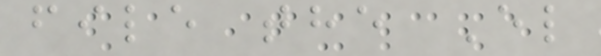file the El
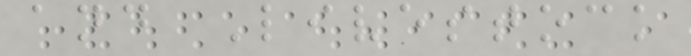and Livestock
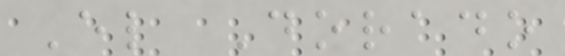El Dorado
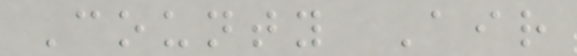County Air
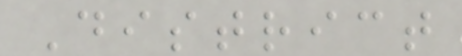District
